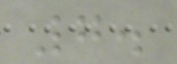7.
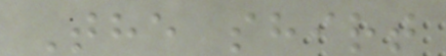The shirt
